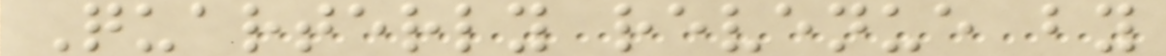Quarterly revenue by
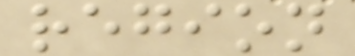region
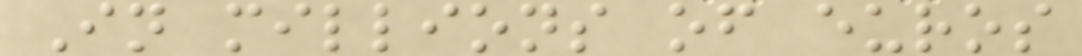In millions of euros
